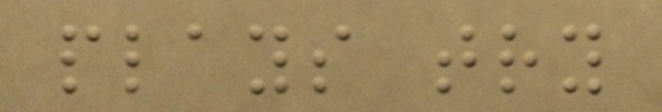plays try
